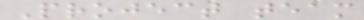Project team
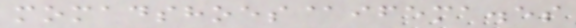momadshoes@ifema.es
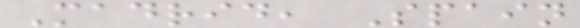Madrid, Spain
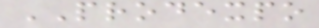PRODEXPO
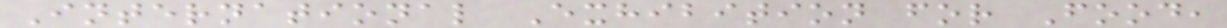International Exhibition for Food,
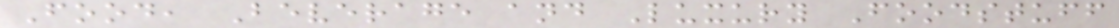Food, Beverage and Luxury Foodstuff
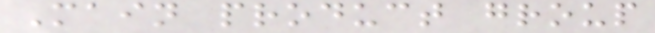Main product group
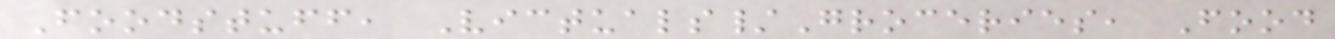Foodstuff, Victuals/Groceries, Food
